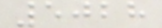5028
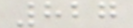827
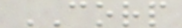CORP
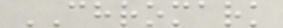CHROMARK
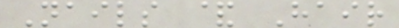Nails & Hair
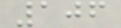106
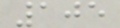105
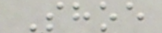Shoe
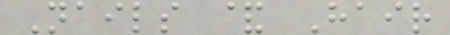Nails & Hair
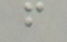f
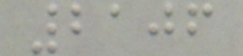2106
